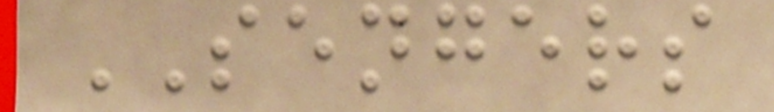SENGERS
